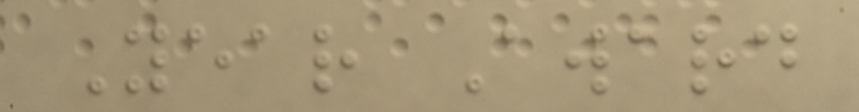Year Award
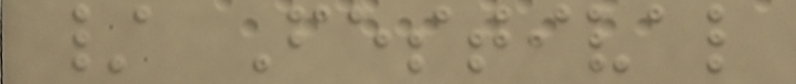/ Festival
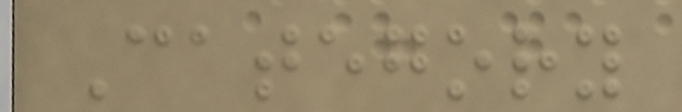Category
